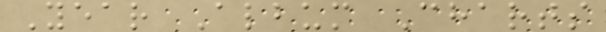Year Album Charts
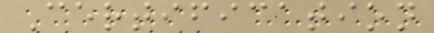Certification
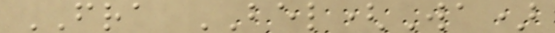FRA BEL(Wa)
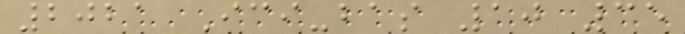2021 Ici-bas 10 35
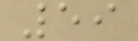59
